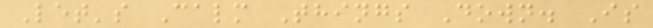Let's Calm Things Down. Is
